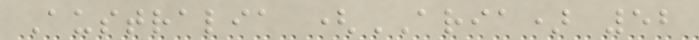Australia (ARIA) 52
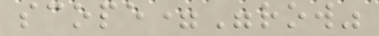scope="row"
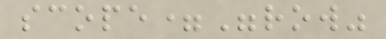scope="row"
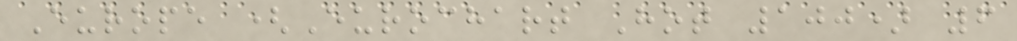Europe (Eurochart Hot 100) 6
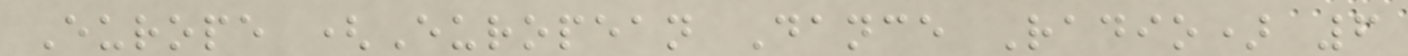Europe (European Dance Radio) 6
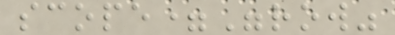scope="row"
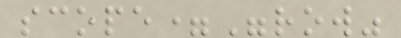scope="row"
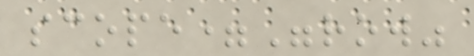scope="row"
